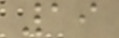19
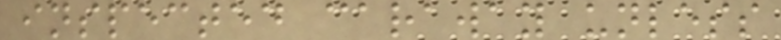inspected caraway unless
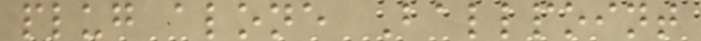plug alone Ballpoint
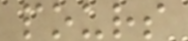pours
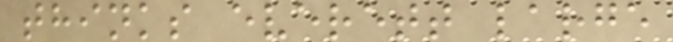thinks everett large
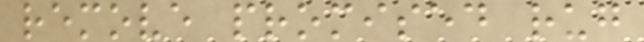remove promised rug
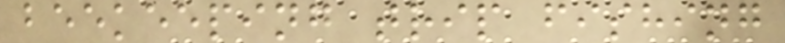beekeeping trip fishing
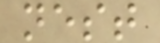nest
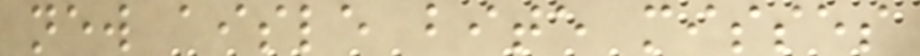new aisle bite misses
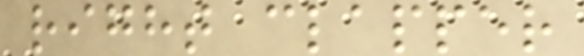right clapper
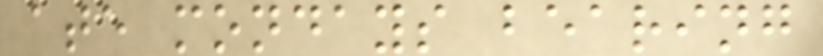ate mondays bearing
